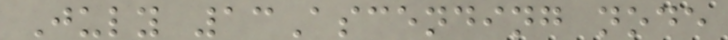July 13Ascending node
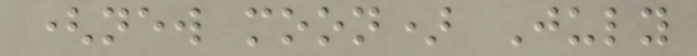(new moon) July
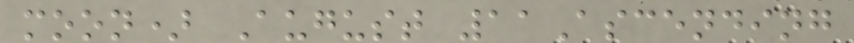moon) August 11Ascending
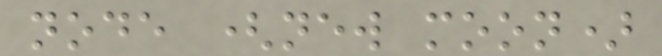node (new moon)
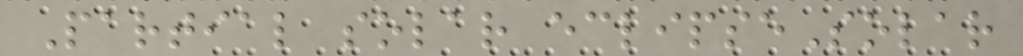Partial solar eclipseSolar
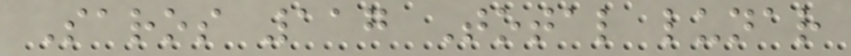Saros 117 Total lunar
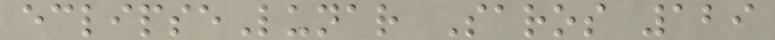eclipseLunar Saros 129
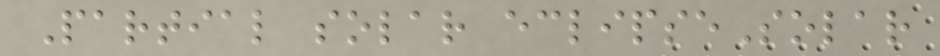Partial solar eclipseSolar
